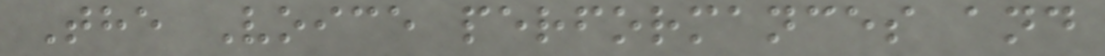The Voice performances and
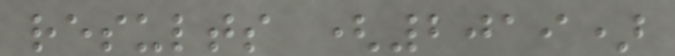results (2019)
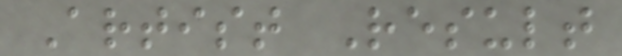Artist Result
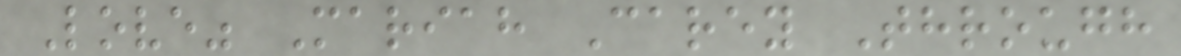Love" Mariah Carey Through
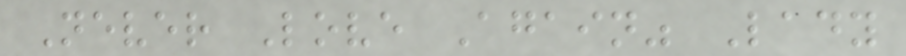Never Love Again" Lady
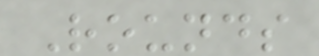Rounds
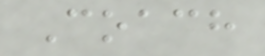Coach
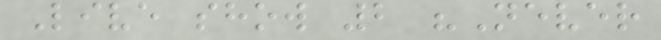Live show 2 "Never
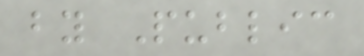by Public
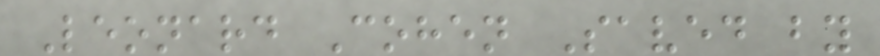Leonard Cohen Saved by
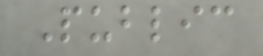Public
